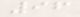96
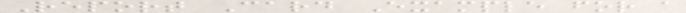Report Card Example for a
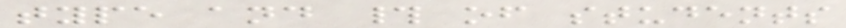type and # of students
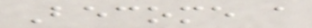Become a
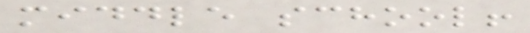middle school!
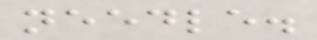needle.
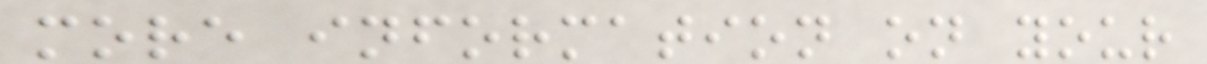more information on your
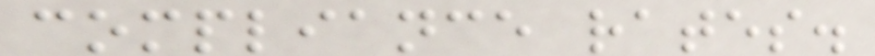compliance rates.
